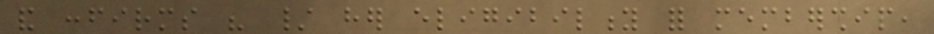and confirms his / her eligibility for membership,
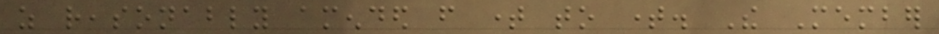as reasonably amended from time to time. The Member
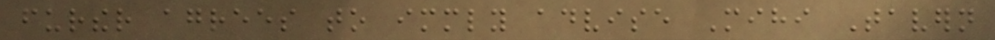further agrees to immediately advise Mihi Tavern
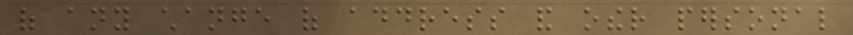of any change of address and other personal
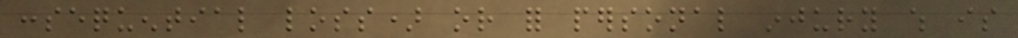consequential loss) or for personal injury which is
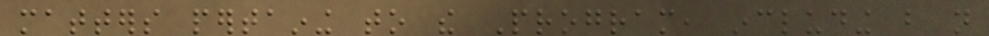matters pertaining to the Program, including but not
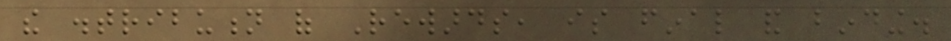the distribution of Rewards, is final and binding.
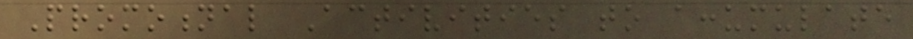Promotional Activities to accumulate
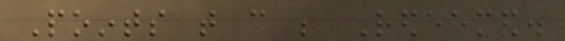Points that can be Redeemed.
